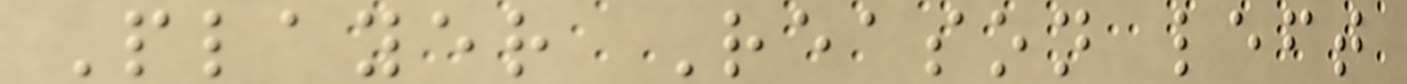Player Reason left
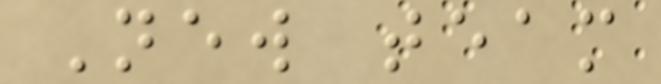New team
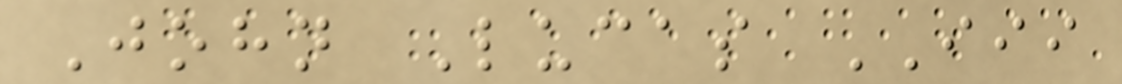John Lucas III
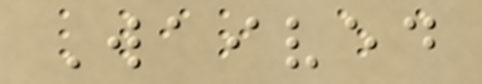Waived
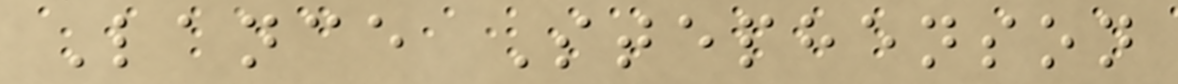Lance Stephenson
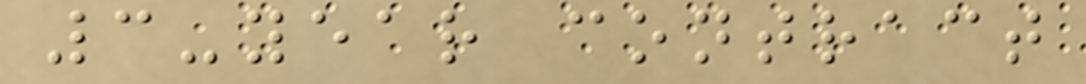3-year contract
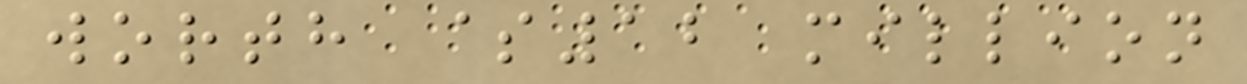worth $12 million
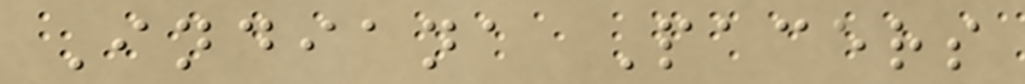Indiana Pacers
